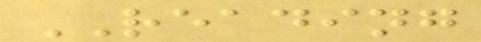READING
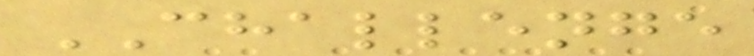CHALLENGE
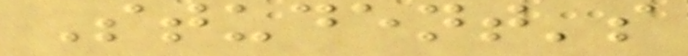Student's
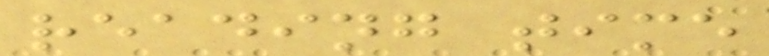reading time
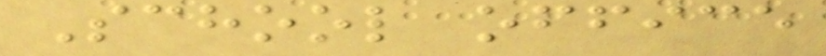School office
